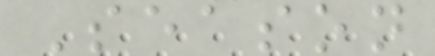Season
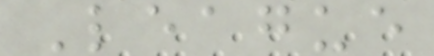League
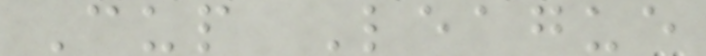Cup League
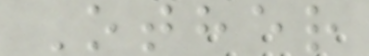Other
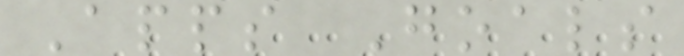Apps Goals
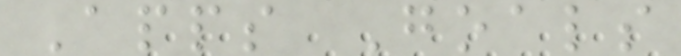Apps Goals
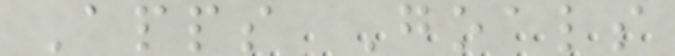Apps Goals
